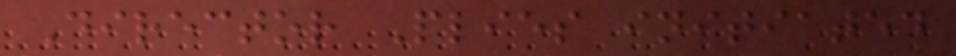Director Plies initiated
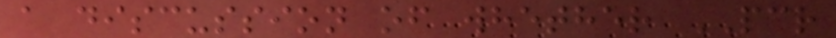a discussion of whether PCR
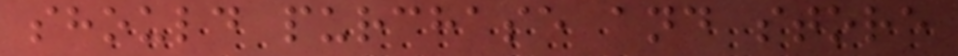should purchase and store
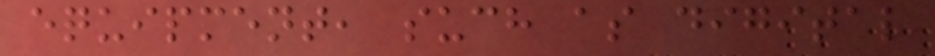equipment, such as digital
